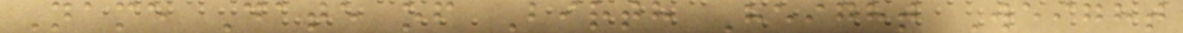Name Date of Birth Height Weight
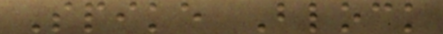Spike Block
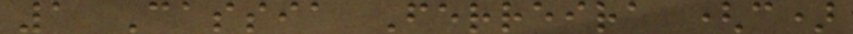1 Cassia Ferreira (c)
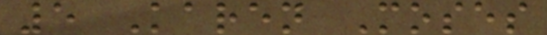5 Karen Moses
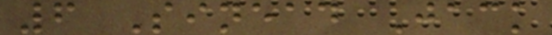6 Sinead Jack
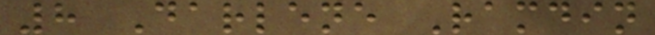8 Darlene Ramdin
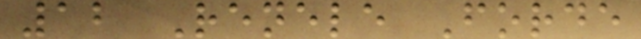12 Renele Forde
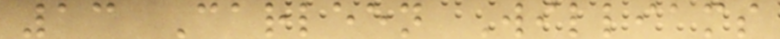13 Carleen Williams
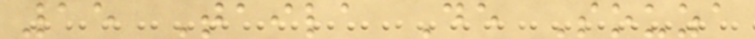15 Taila De Souza
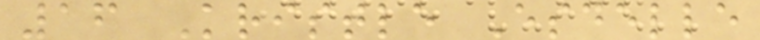16 Kristle Esdelle
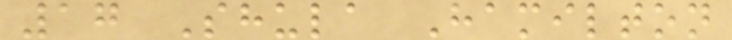17 Shula Hamilton
